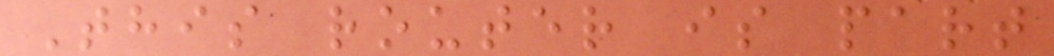This router is part
